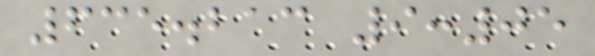635.213 9:05
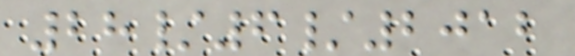28/6/2012
